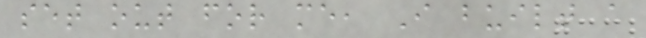set out for me, I built a
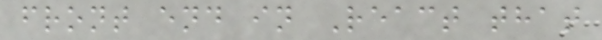front end in React that
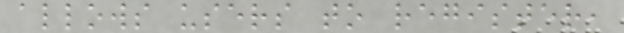allows users to register,
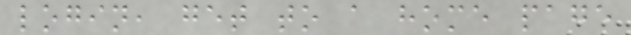login, get to a home page
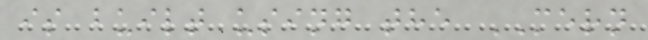is built using the MERN
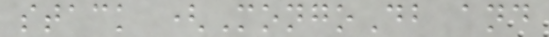stack (MongoDb and
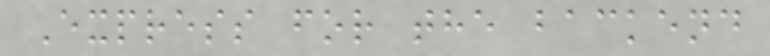Express for the backend
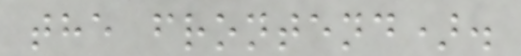the frontend).
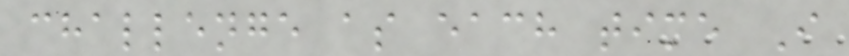challenge as each time I
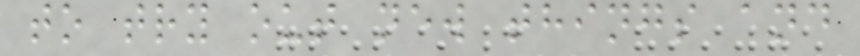to try out new things and
